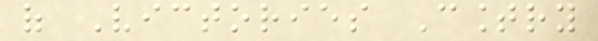of Victories Country
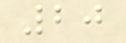20
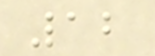12
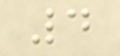4
